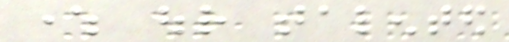where our talented
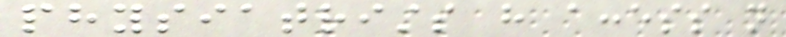physiatrists have access not
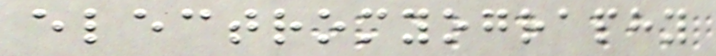electromyography
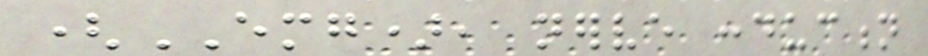(EMG), nerve conduction
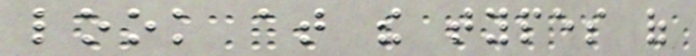look at the types of
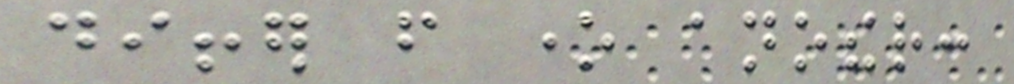differ from one another:
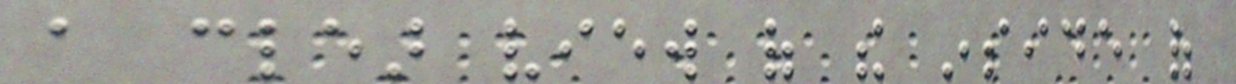a clear view of the inside of
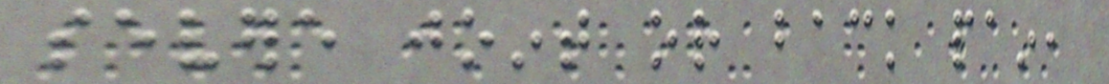severe joint or back pain,
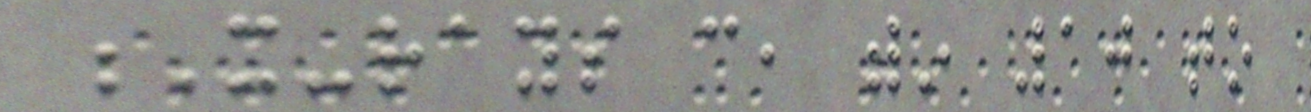X-rays can, within 10 to
